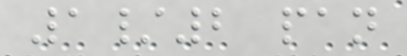1/2 pan
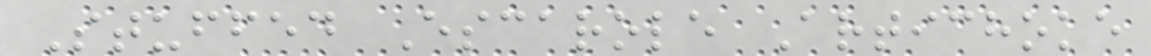Stuffed Escarole Artichoke
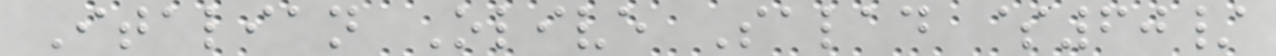Italian Olive Salad $60/
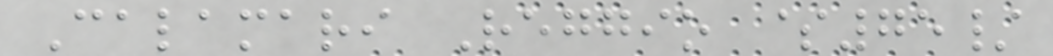Calamari Reggio $75/
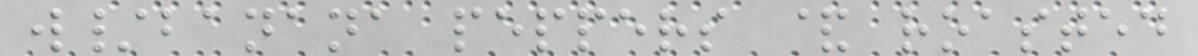w/banana peppers & roasted
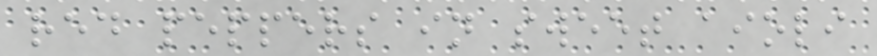red peppers in sweet aioli
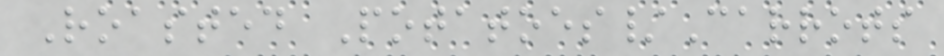Roasted Potatoes/Carrots
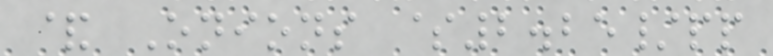& Onions $2.25/pp
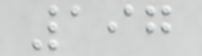197
